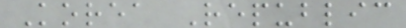Korea Republic
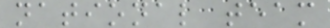national team
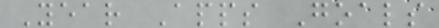Year Apps Goals
